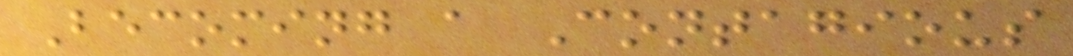Becoming a Contagious
